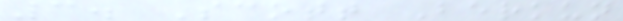3. Scott Berkun
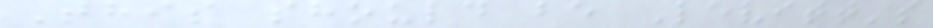This should be Levitt's
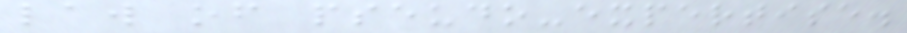law of pseudo-expertise.
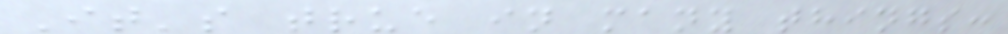It's true in many things:
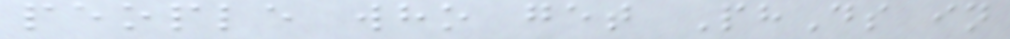people who get PhDs in
